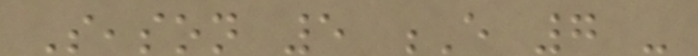Season 5 E 7 -
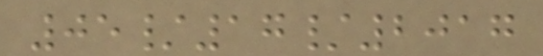05/17/2017
